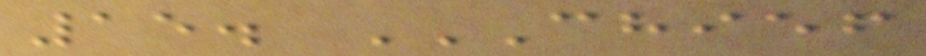15. CHIEF
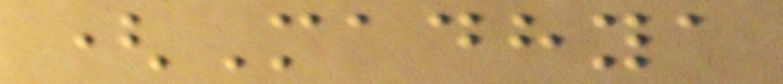(Madhya
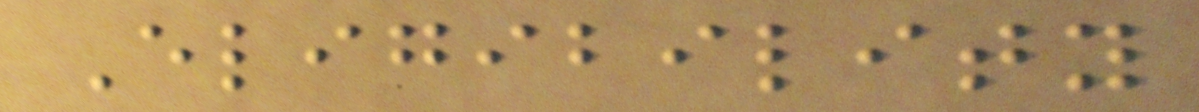Eligibility
